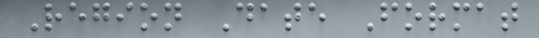Region Date Format
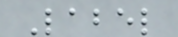Label
